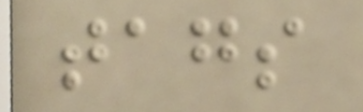tags
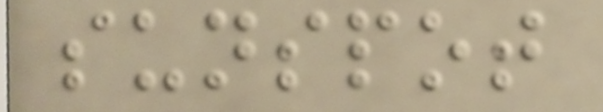sunspot
